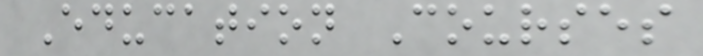Education Courses
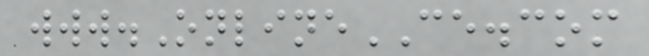www.OnlineCE.com
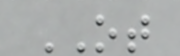OT
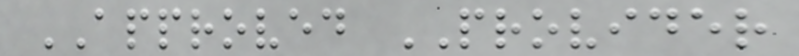APPROVED PROVIDER
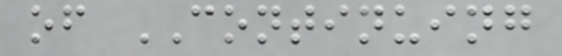of CONTINUING
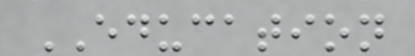EDUCATION
